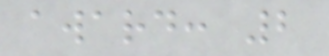award: 2
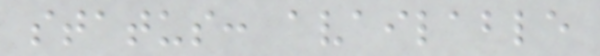status: available
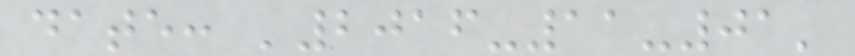date: '2016-11-01'
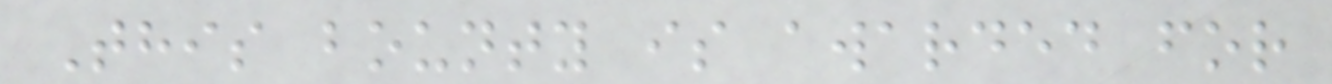This bounty is awarded for
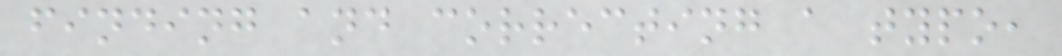finding and correcting a typo,
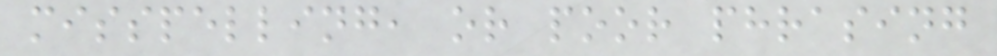misspelling, or poor phrasing
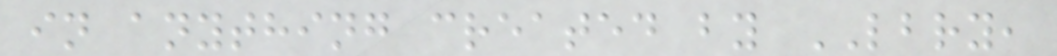in anything created by LBRY,
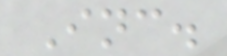Inc.
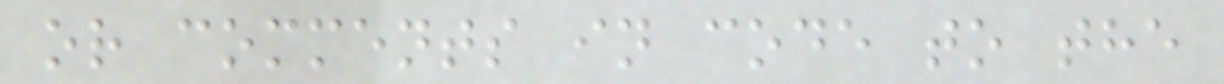or comments in code to the
